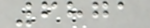6871
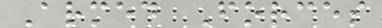Armed Forces
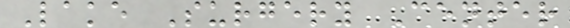Lake Surgery Center
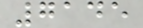7145
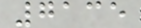7135
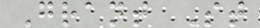Grant St
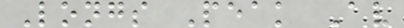Longs Peak Av
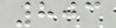803
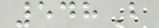548B
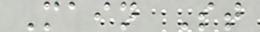Main St
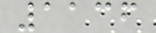1136
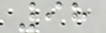98
